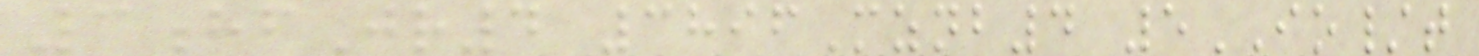3hfJr4 3896Mznb4 5IO/t
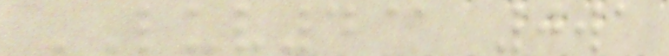LUV4@ 0wa
